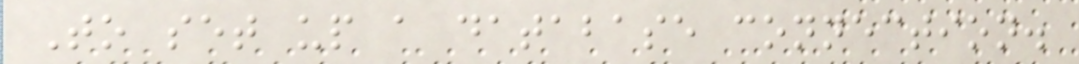To set up a database connection.
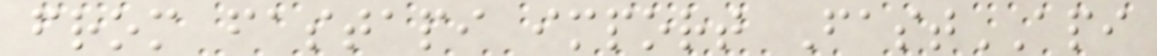from fastapi import FastAPI
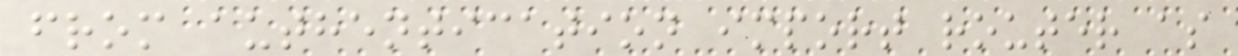from authentication import router as
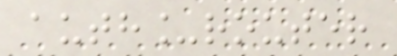auth_router
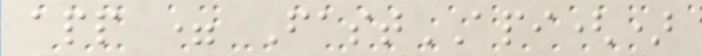app = FastAPI()
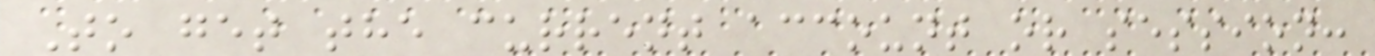To get the current account or session:
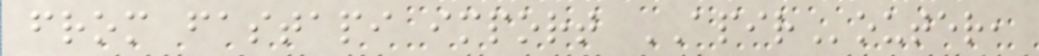from fastapi import APIRouter,
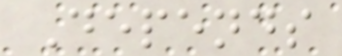Depends
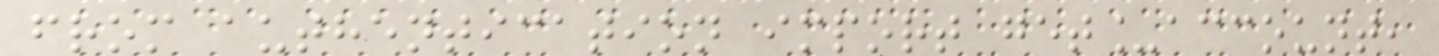from authentication import get_account,
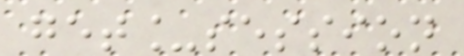get_session
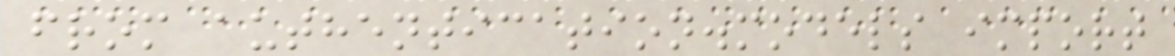from authentication.models import
